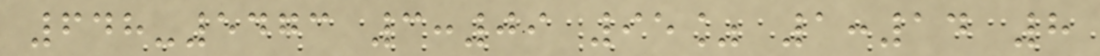648-5473 3:09 95% 1:14 8
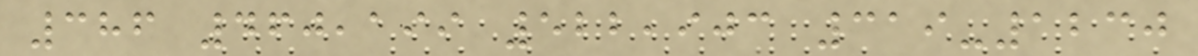386 460,199 522,903 319-1230
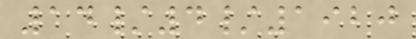14/4/1920
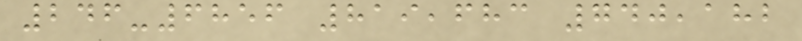246-6856 819,683 740,182
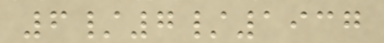6/7/1937
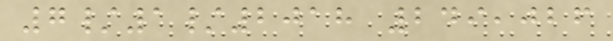7/1/2018 249,026
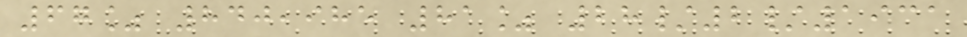67% 840,985 81% 28/2/1931
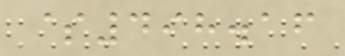$498.16
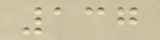137
